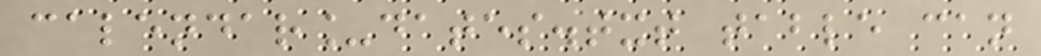calendar_dates.txt table can
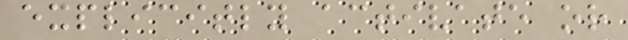explicitly activate or
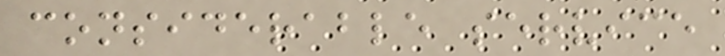considerable service
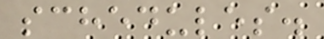schedules.
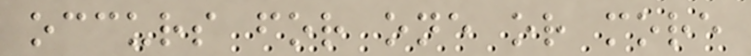occurs for one or more
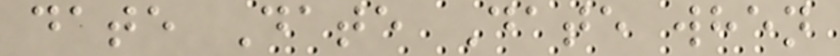date Date Date when
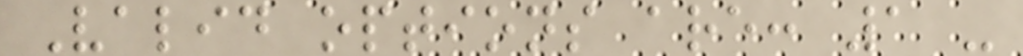Valid options are: 1 -
